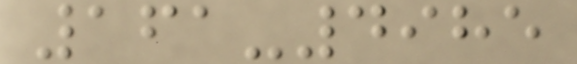161-4985
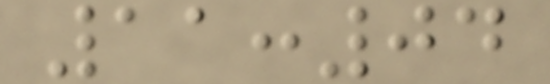11:04
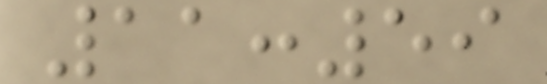11:59
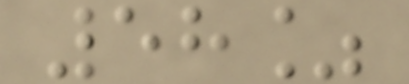58%
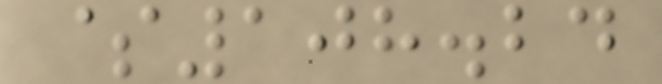$108.24
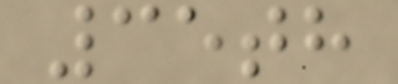35th
